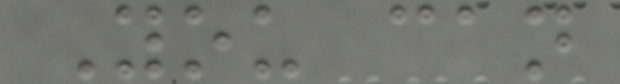You can
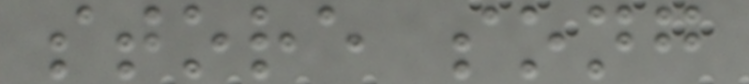store song
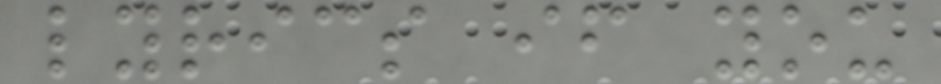lyrics if you
